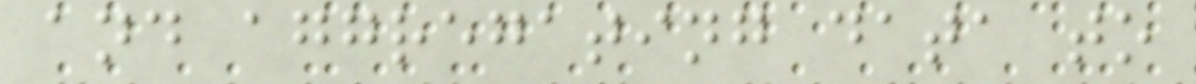and aggregating data to
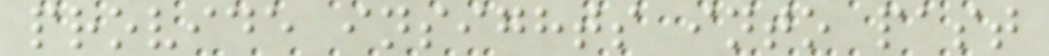provide insights into past
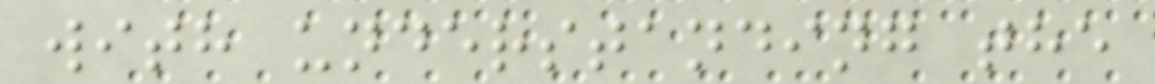with understanding the
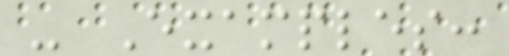- Examples:
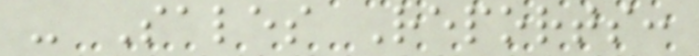- Sales Reports:
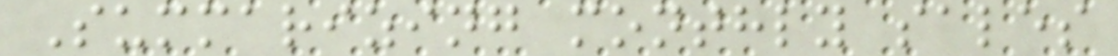Summarizing monthly sales
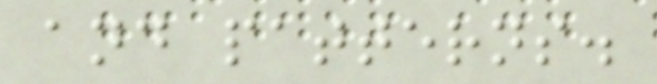and patterns.
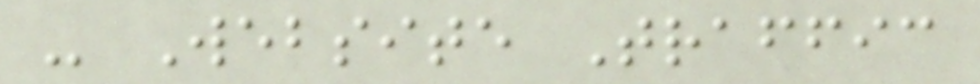- Website Traffic
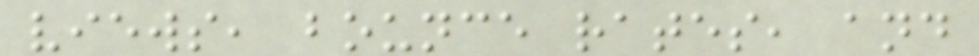views, bounce rates, and
